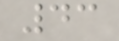43
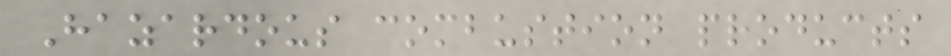Hazardous combustion products
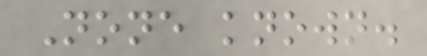None known.
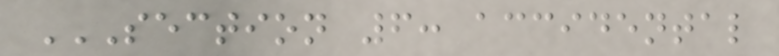SECTION 6: ACCIDENTAL
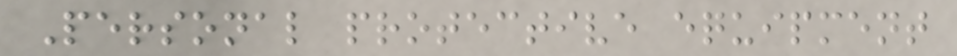Personal protective equipment
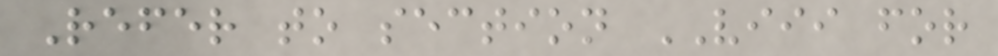Refer to section VIII for
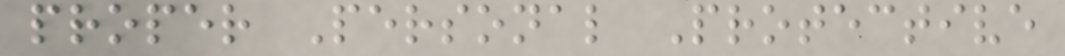proper Personal Protective
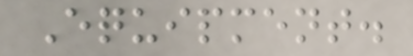Equipment.
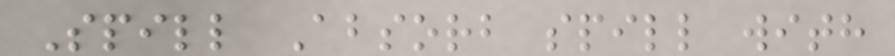Spill Absorb spill with
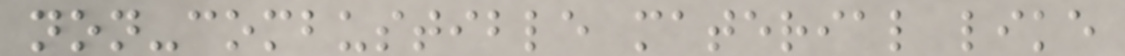non-combustible material like
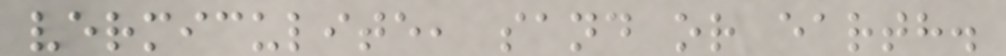vermiculite, sand or earth.
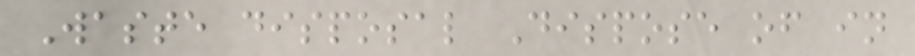Waste disposal Dispose of in
